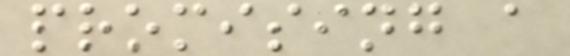promising a
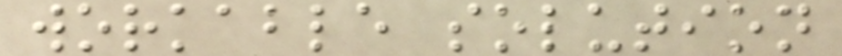workable solution
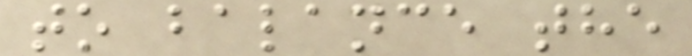to balance the
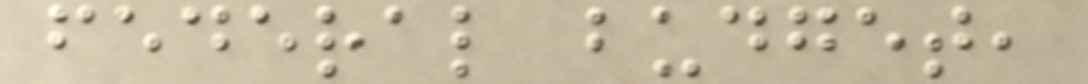federal budget,
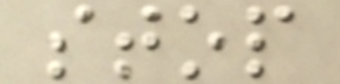stop
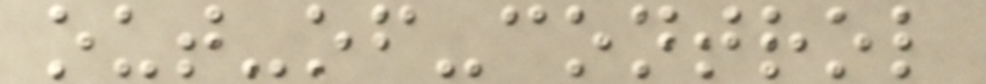out-of-control
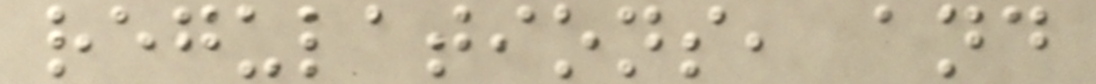regulations, and
